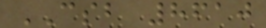CSB 8610
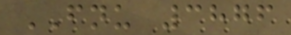FNU 3876
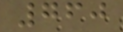760
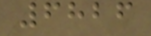6826
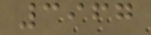3967
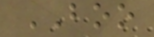BOO
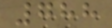788
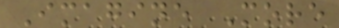Imagine More
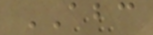ABC
